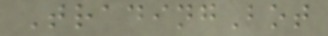TradingBot
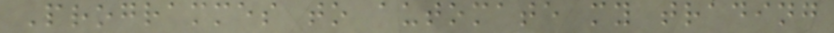Programmes to automate my trading
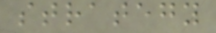strategy
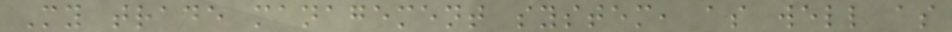My trade management system, as well as
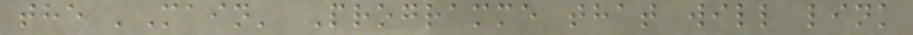the 'Main' Programme that will link
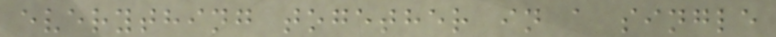everything together in a single
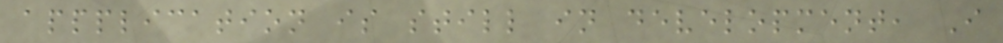appplication is still in development, I
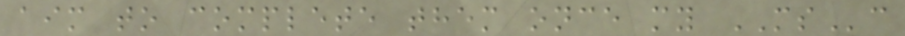aim to complete them once my MSc
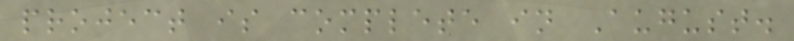project is complete in August.
